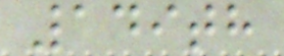149th
